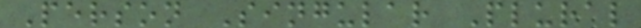Person Singular Plural
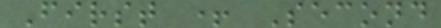First + Second
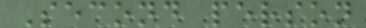Second person
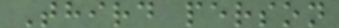Third person
